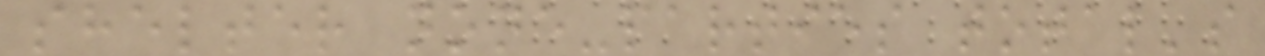shelter none-parties total's
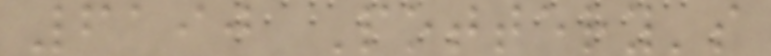6190 Pottery's
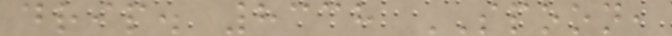drip. 8338 SPOON,
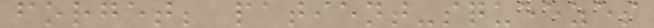forget; patient-squeezes
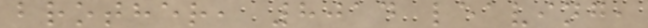brother, 8014 leaving,
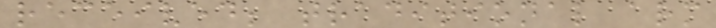received; traditional arm
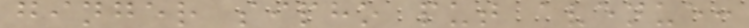ginger sipho put avenue:
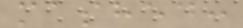mashed:
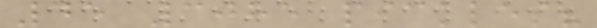45 3085 pickles?
